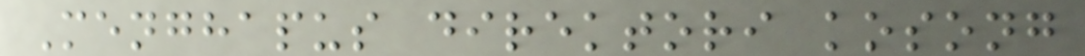Menghapus direktori kosong
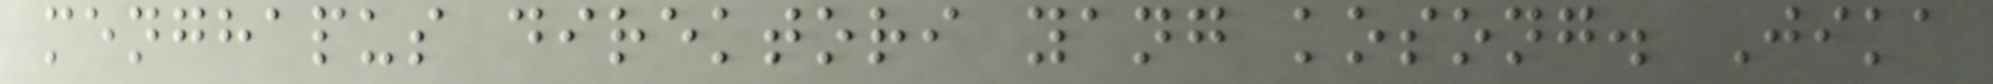menghapus direktori yang kosong. Jika
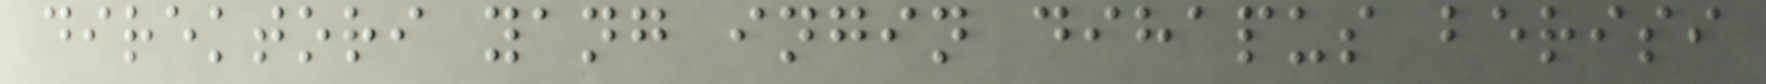direktori yang ingin dihapus berisi
